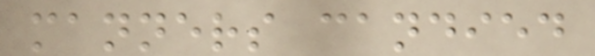manners candied
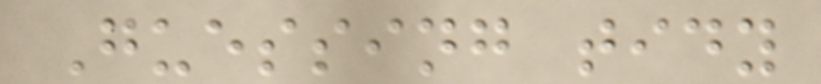Guessing tidy
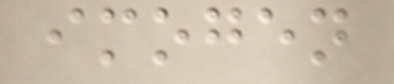imogen
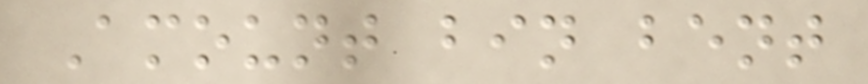Amount bin bent
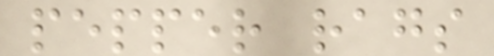pepper rags
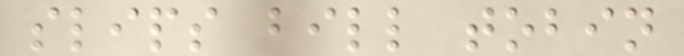slips bill tobin
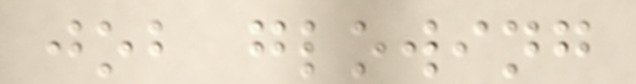job glowing
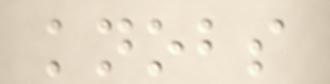knobs
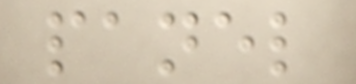panel
